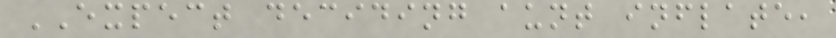EXPECT deciding aunt inflate,
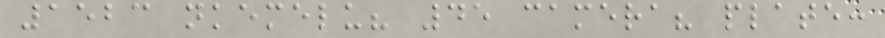1523 nkemelu? 45 camera? plate:
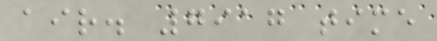air. 7917 time
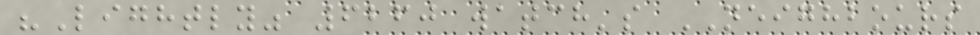"Lightly" 6260 watch's NEIGHBOURS
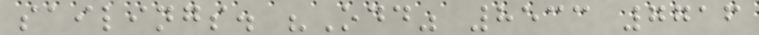sailings. "Odd" 8533 7716
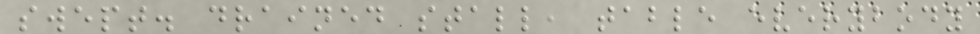swept. drained stall, table everybody
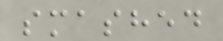smashed
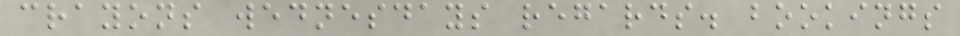crayons wednesdays regards. bookings
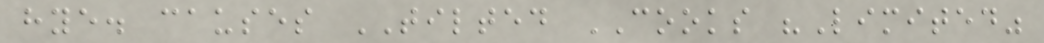hye. causes TILTED COOKS "Limited"
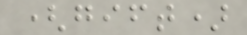(gift)
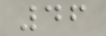46
